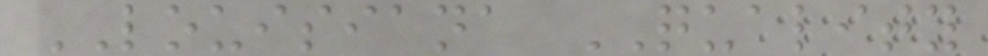LOUISIANA QUALITY
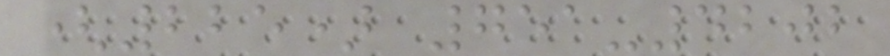(225) 751-4202
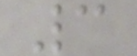3
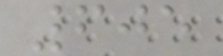605
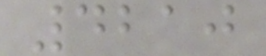4210
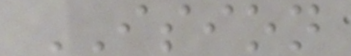ISION
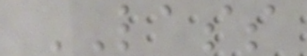LASS
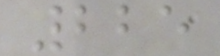225
